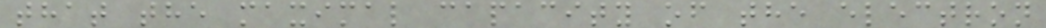that the maximal capacity of the electron
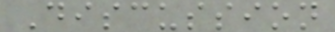Discussion
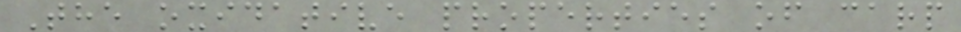The oxidative properties of carp
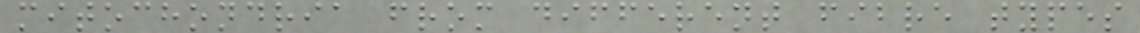mitochondria from different fibre types
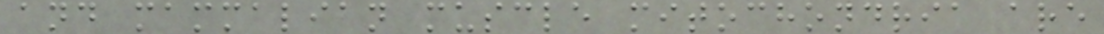and mammalian muscle mitochondria are
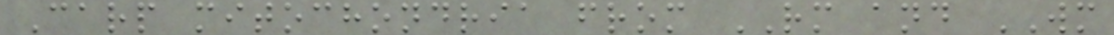Carp mitochondria from RM and WM
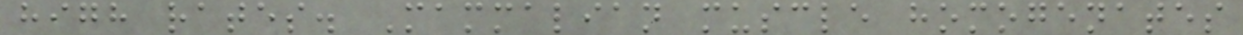high rates. Mammalian muscle homogenates
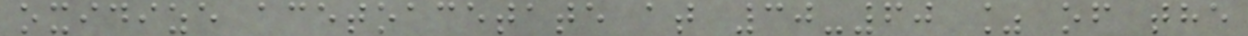oxidize acetoacetate at 30-60 % of the
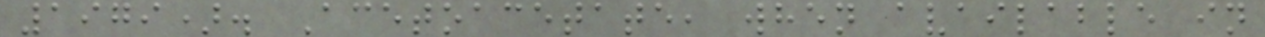1979). Acetoacetate, when available in
